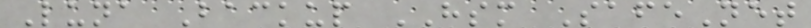Luna Backup HSM SafeNet
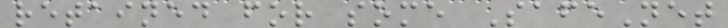retained for some SafeNet
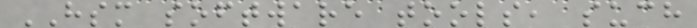HSM software tools, such
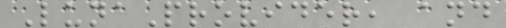LunaProvider, and
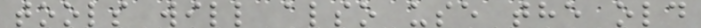tools will also use the old
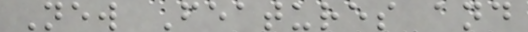New Features and
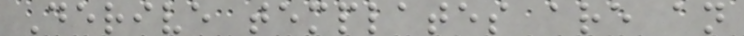Derive templates are an
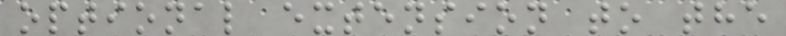optional extension to the
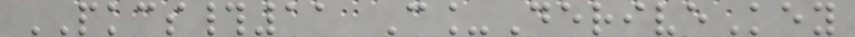PKCS#11 C_DeriveKey
